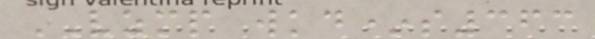VZMP wkd*s363
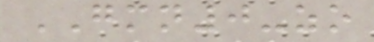GMN0-zo
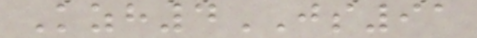Kzh4JS91
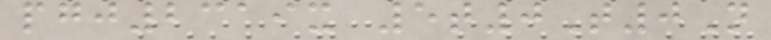pgj2319x 5t0T0N
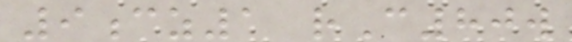9cz1 rC80w
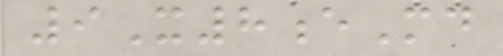9X8eMd
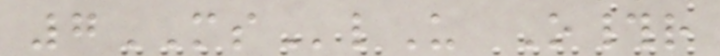7MSlU O#r
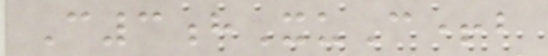C3hXuC+b
